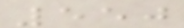550
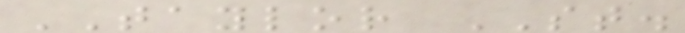TAYLOR ST.
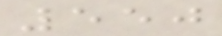550
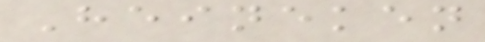Heineken
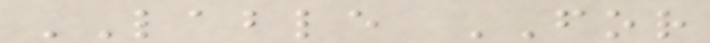LABLE FOR
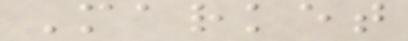Market
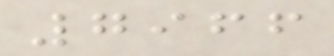7966
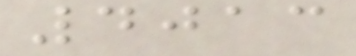4013
